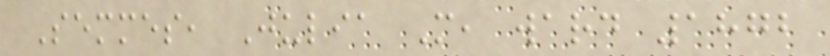Semmes, Julia M, ward 1872
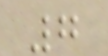7
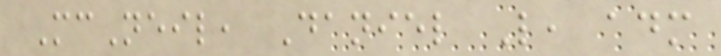McNeil, Daniel L, adm
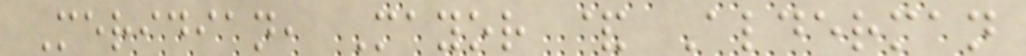Meridian, Mayor & Alderman
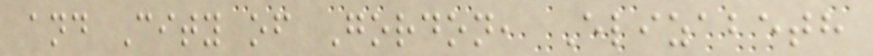and City of Gordon, Elizabeth
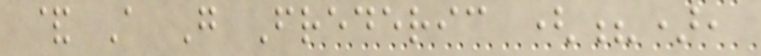& A G Frederic (?),
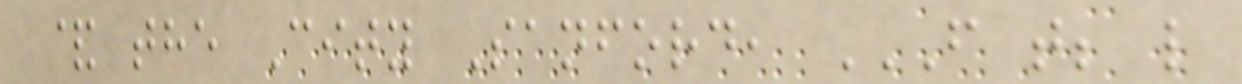& the City Sanford, F T; L
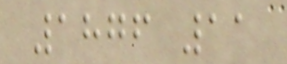1876 11
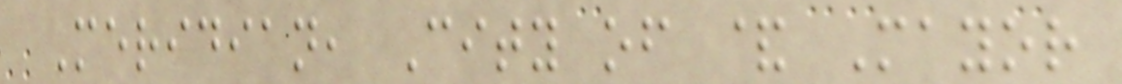Meridian, City of & Mayor
